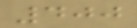400
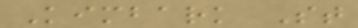Kimbark St
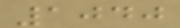1040
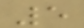5
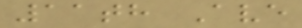11th Ave
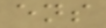ens
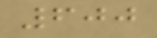600
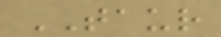TAUR
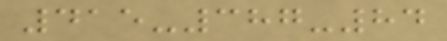415-387-84
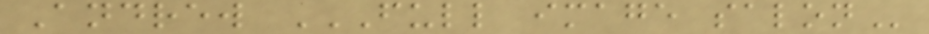Andrew FULL IMAGE SALON
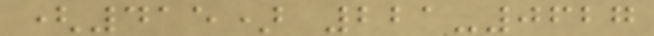(415) 221-0627
